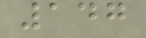147
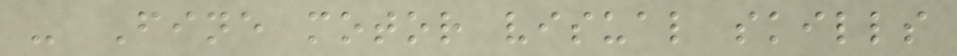- Fine motor visual skills
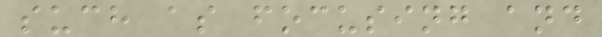such as focusing and
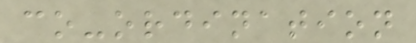co-ordination
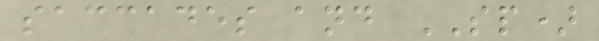saccades and SP)
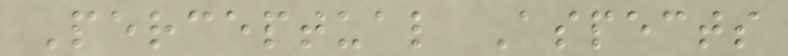Perceptual Aspects
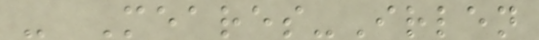- Meares-Irlen
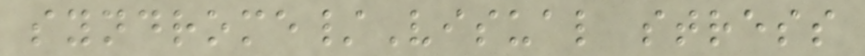syndrome/Visual stress
